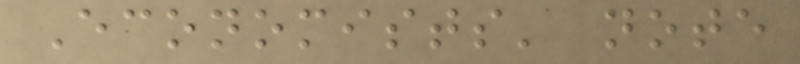Economists' note
